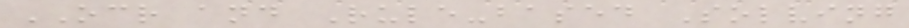OCR and Rule-based Solving
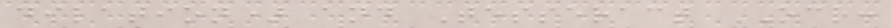dilation) and Tesseract OCR:
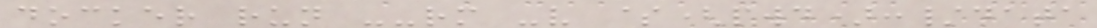docker run --rm -v $(pwd):/data
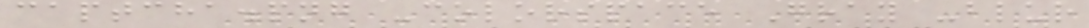captcha.png -colorspace Gray -blur
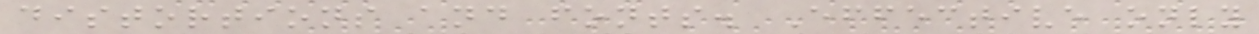distortions and fonts. Effective only
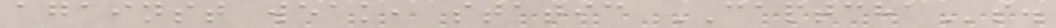against weak, static CAPTCHAs.
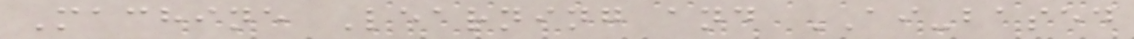Machine Learning and AI-based
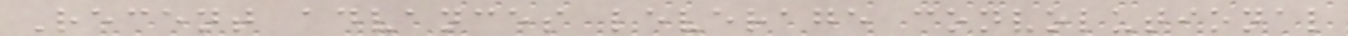Recent advances leverage convolutional
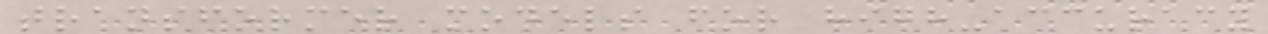transformer models for high-accuracy
